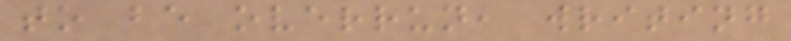to be overrun, writing
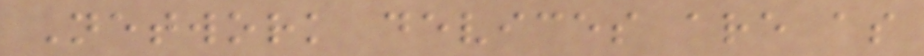Network devices are as
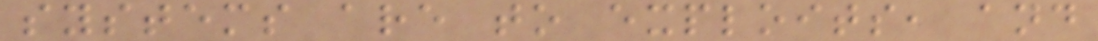systems are to exploits, and
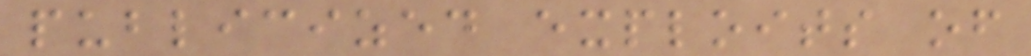publicized exploits of
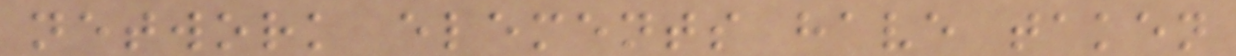network elements have taken
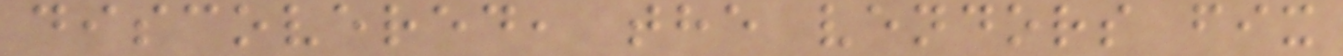discovered, the vendors fix
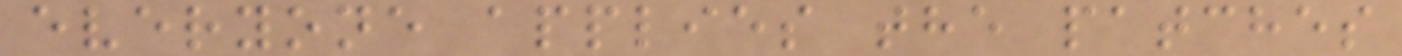everyone applies the patches
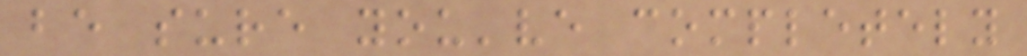be sure you've completely
